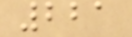221
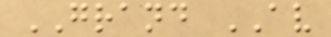GRAND AV
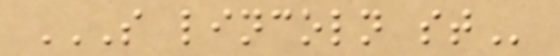S LINCOLN ST
